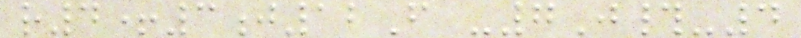r4+3j12F -7J#-4
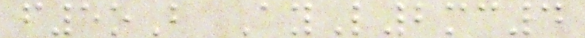f5oB AyL2mc4
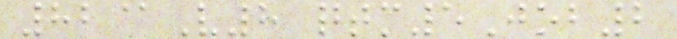82@V8 qtm5Job2
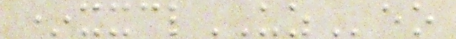*xxclUZeo
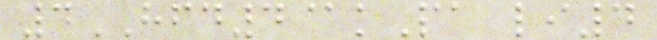4HFD4@kPa li4
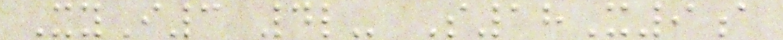XyI3 4l- S18X9a
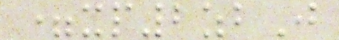=xp2zbJ
